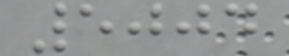5004
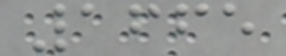1665
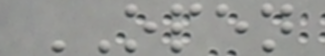OPEN
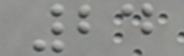24
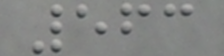563
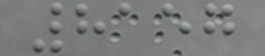8157
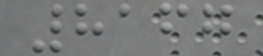8167
